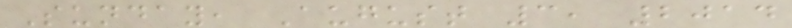Sunday, August 3, 2014
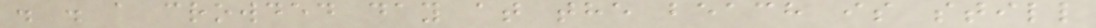. . a crowded day at the beach is still
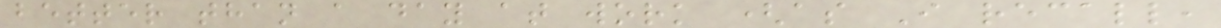better than a day at work (as I recall,
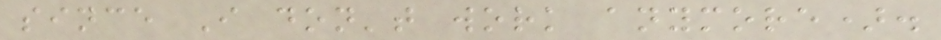since I don't work anymore).
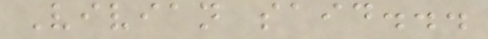Vivian said...
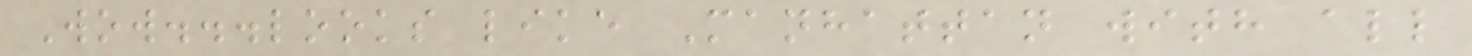Wow...looks like Manhattan with all
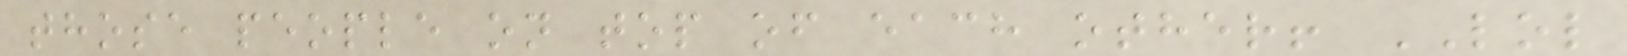those people on top of each other! LOL
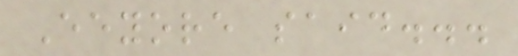Eeyore said...
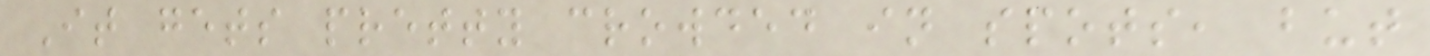It gets pretty crowded in spots, but
